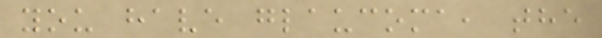you have glaucoma, the
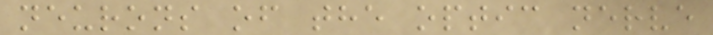neurons of the optic nerve
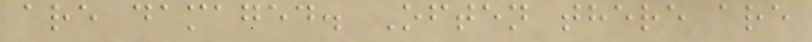are damaged. Often there are
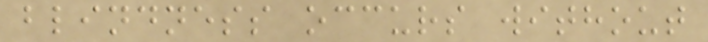blindness occurs without
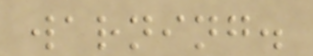warning.
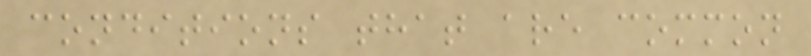conditions that are common
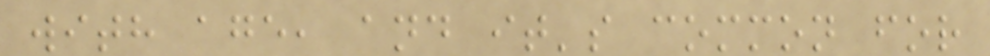with age, and it's common for
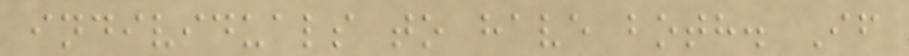individuals to have both. If
